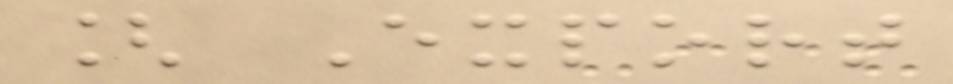[ Export
